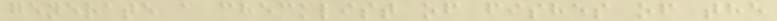generate a checklist of fishes of the
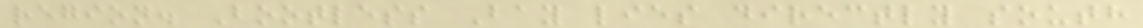region. Bootless Bay lies directly south
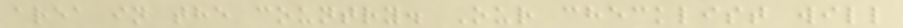area in the country. Our checklist will
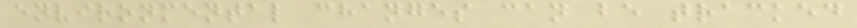environmental changes can be tracked
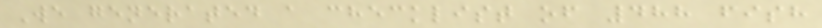We generated a checklist of 488 fish
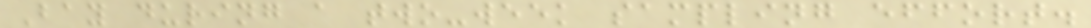Bay during a two-week sampling effort.
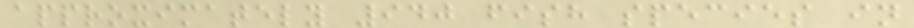approximately 940 fish species in
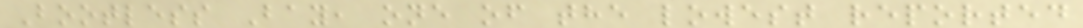Bootless Bay, one of the lowest reported
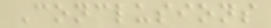Conclusions
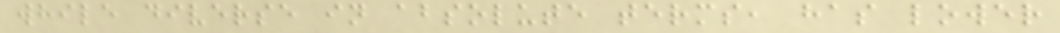while diverse in absolute terms, has lower
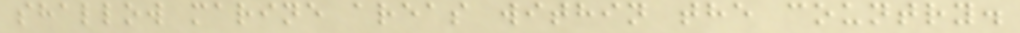shallow marine areas within the country.
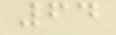64
